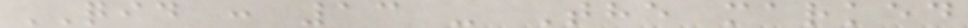QID : 13 - The marked
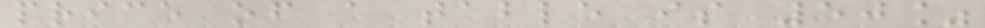price of a table is 50%
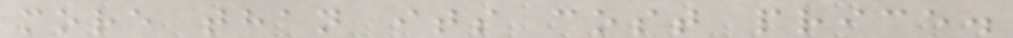more than its cost price.
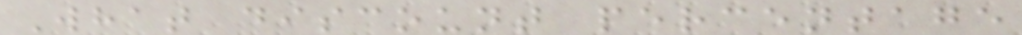What discount percentage
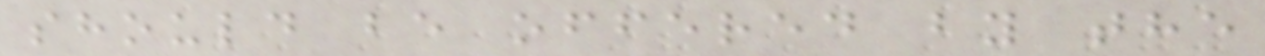should be offered by the
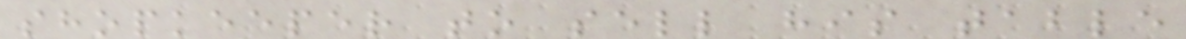shopkeeper to sell his table
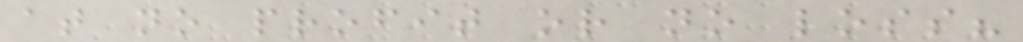at no profit or no loss?
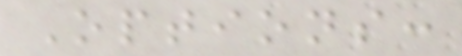Options:
